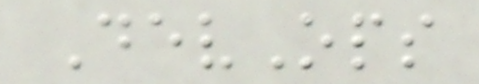DevOps
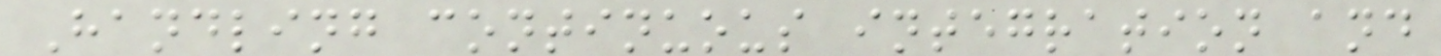Handling continuous integration and
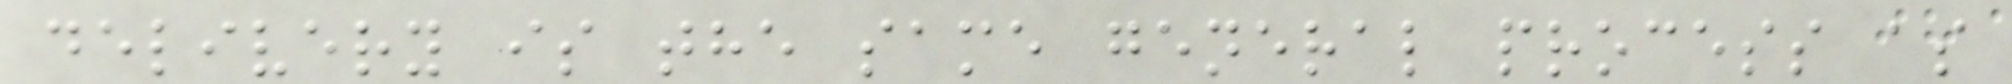delivery is the same general process as
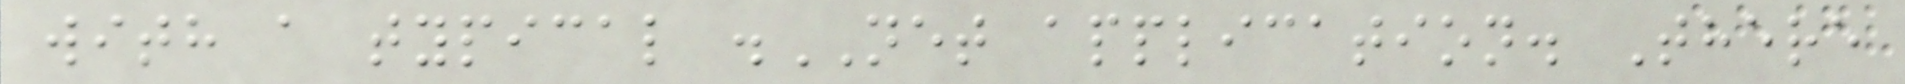with a typical .NET application. There
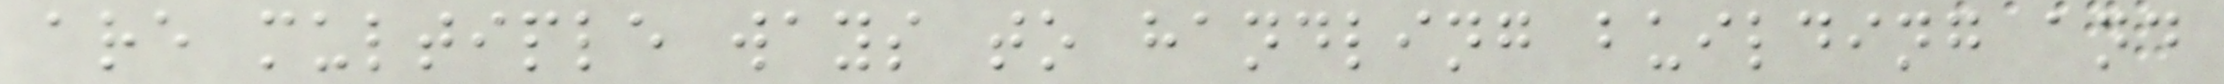are multiple ways to handling building and
